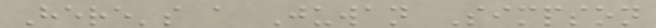Here's a Juwan Simpson
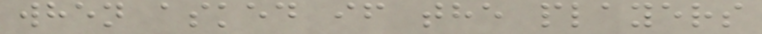when asked if the players
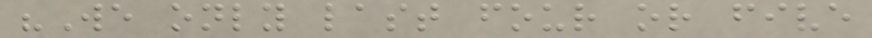"We only last four or five
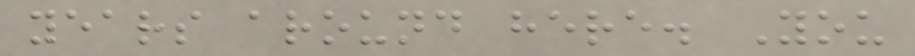years around here. You
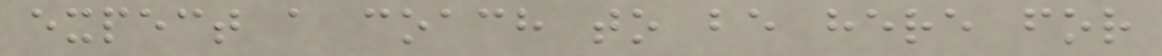expect a coach to be here for
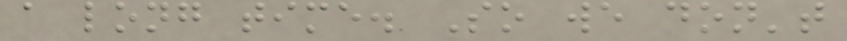a long time. So we don't
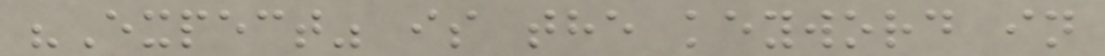"Expect" is the keyword in
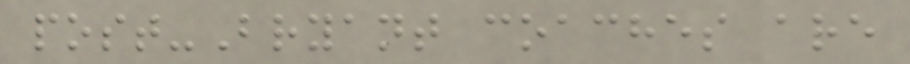post-Bryant coaches are
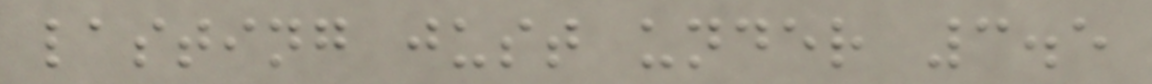lasting just under 3.5
